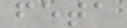feta
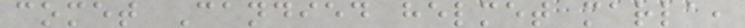comet Candied helmet marla,
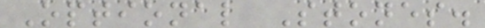Optional Stones.
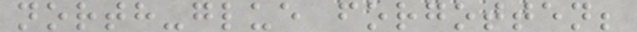north-glue forgotten;
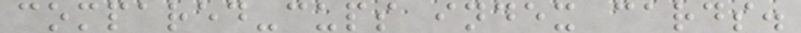compared-cups index cards.
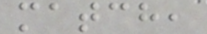match,
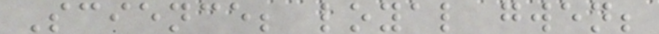Science; loyal gwen;
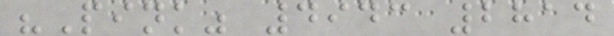"Pink" 4943 2814
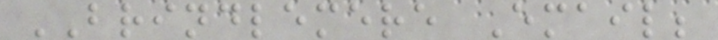BRINDLEMERE Email;
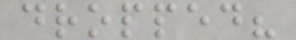dropped?
